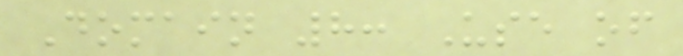Domain 8: Use of
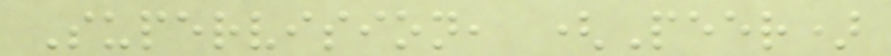Supervision, (Peer)
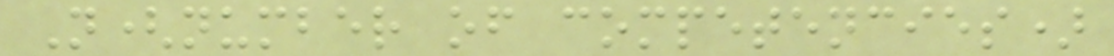N(number of competencies)
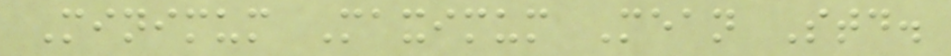Minimum Maximum Mean Std.
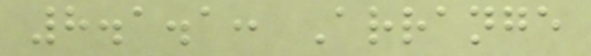8.1.1: Arrange
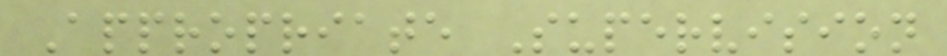Appropriate Supervision
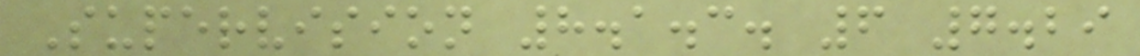Supervision 8.1.3. 6 7.29
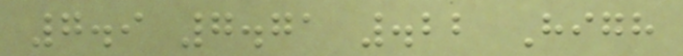7.9 7.71 .22 High
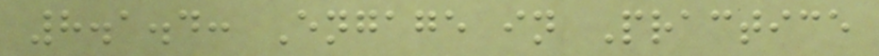8.1.4: Engage in Practice
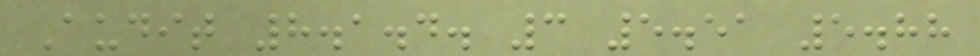Audit 8.1.4. 3 5.51 5.88
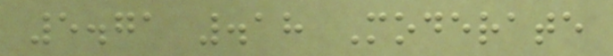5.71 .18 Moderate
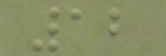12
